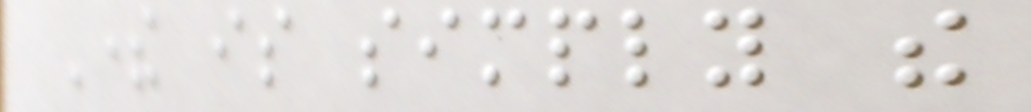There is simply the
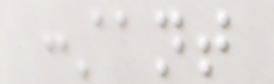constant
